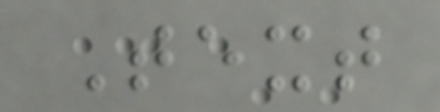Text
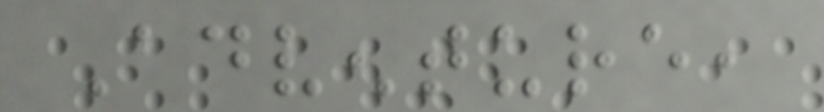Adventure,
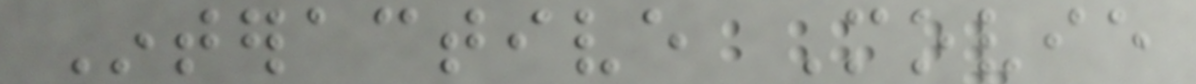Interactive Movie
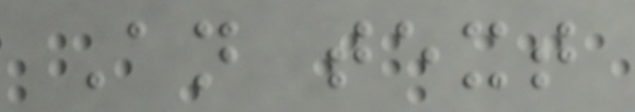An text
